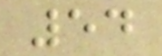54
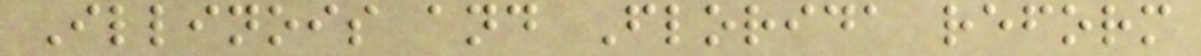Illinois and Florida reform
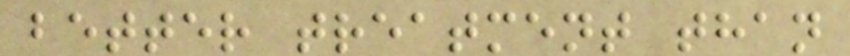better treatment than
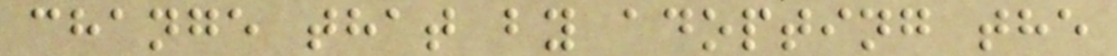change that by adopting the
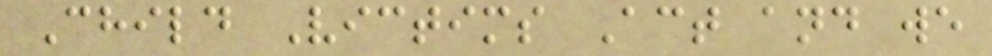Child Victims Act and we
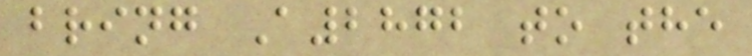bring A2872 to the
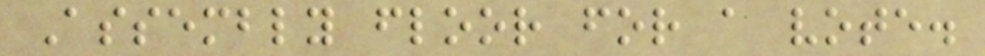Assembly floor for a vote.
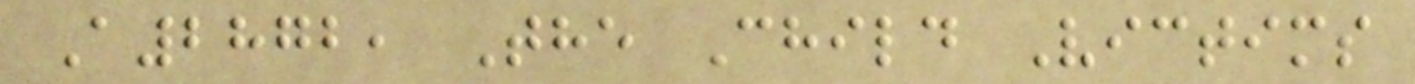A2872, The Child Victims
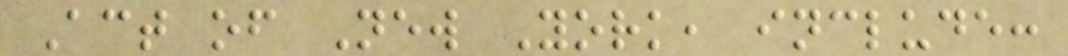Act of New York, include:
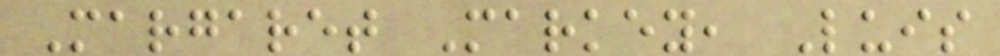Margaret Markey, Luis
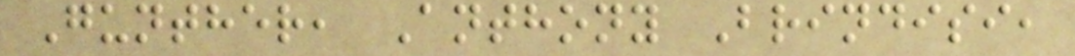Gunther, Anthony Brindisi,
